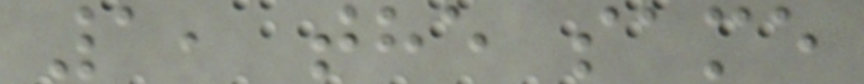1, the same
